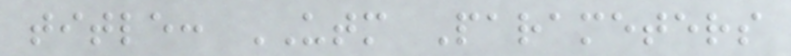title: UTM Parameters
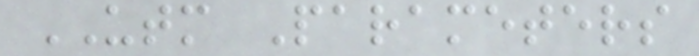UTM Parameters
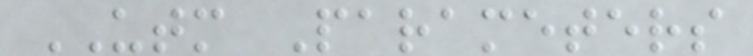UTM Parameters
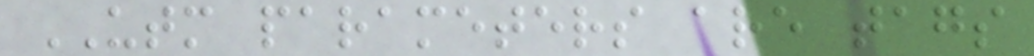UTM parameters are tags
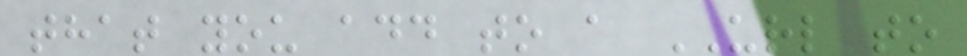that you add to a URL to
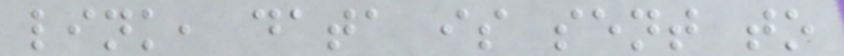link, data is sent to
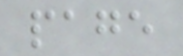page
